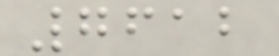7612
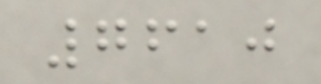7610
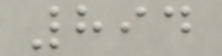894
